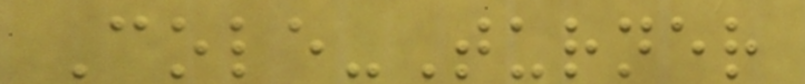Cole-Turner
